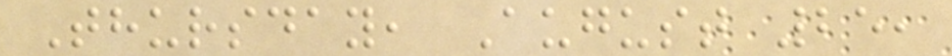Thursday, August 25,
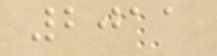2011
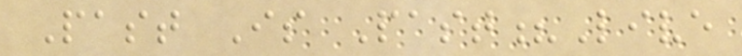Past Is Past?Live
